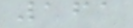161
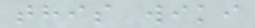this wiki
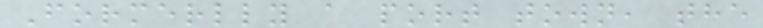Formerlly a port town, the
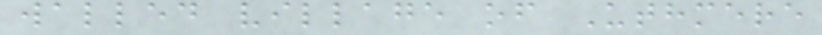walled village of Uthmere
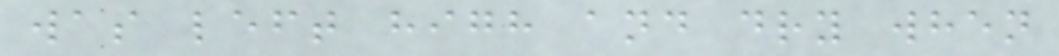was left high and dry when
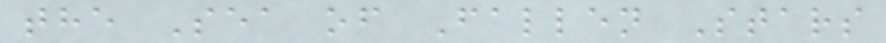the Sea of Fallen Stars
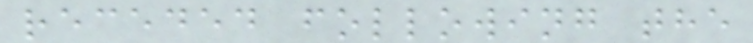receded following the
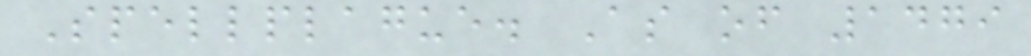Spellplague. As of 1479
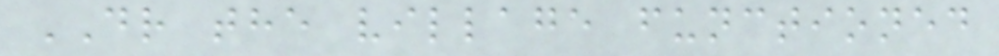DR the village functioned
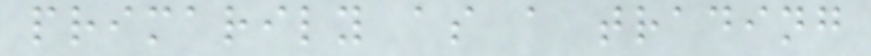primarily as a trading
